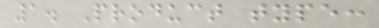1. Product type:
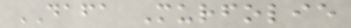DAFA Murfolie
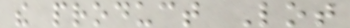the product Lot
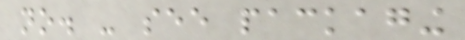no. - see packaging
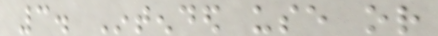3. Intended use or
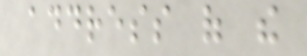address of the
